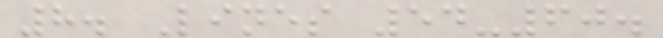8. Lines 54-60.
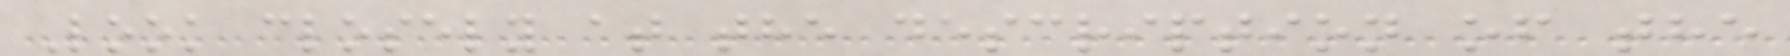Look closely at the description of the
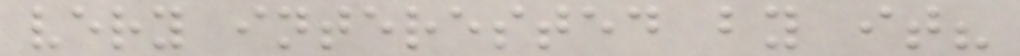very interested by it?
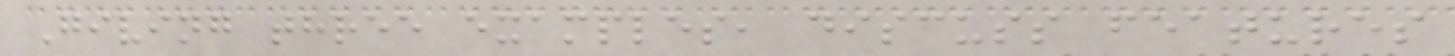Giving three examples, discuss features
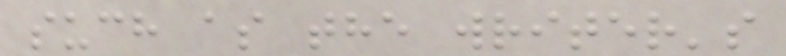such as the writer's
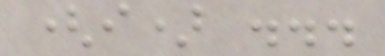(i) ...
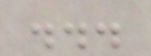...
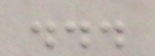...
